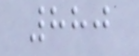880
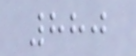880
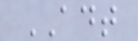ADT
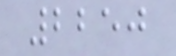2250
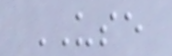USE
